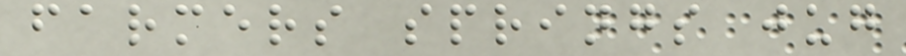farmers springs jug
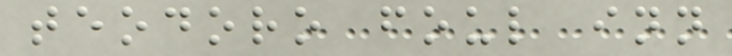teodoro foul inn
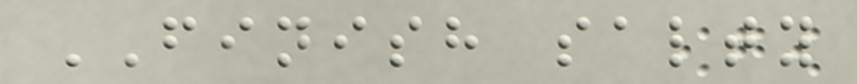FINISH salty
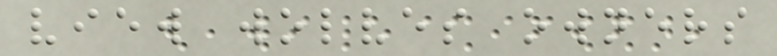view wolves owners
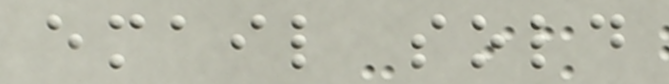email sold
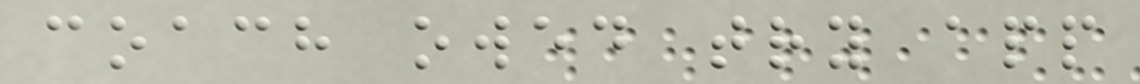coach owed try app
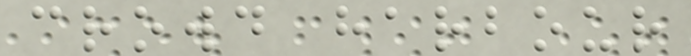crowd harbour
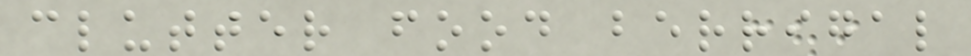clutter food berrigal
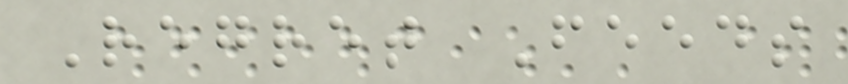Regret Feeds
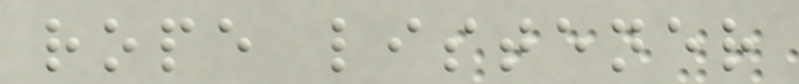rope listener
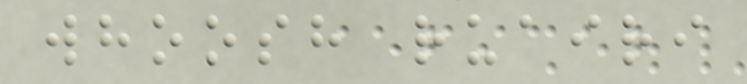whoosh ruairi
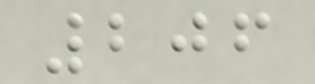206
